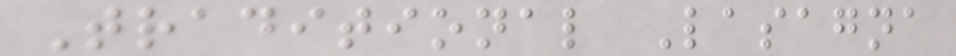Traditional Lasagna
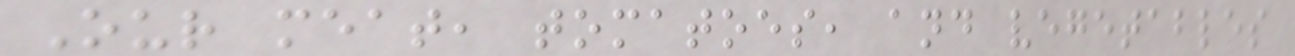Our meat, tomatoes, and vegetables
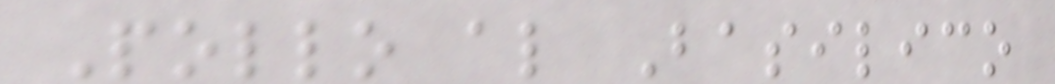Pollo al Basilico
